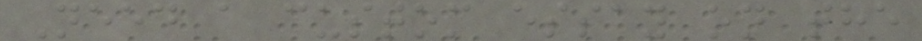Need a custom essay on the
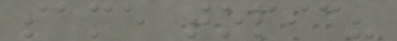same topic?
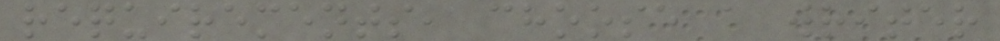requirements, choose a writer
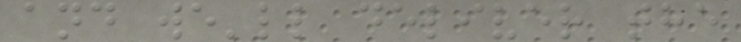and we'll deliver the
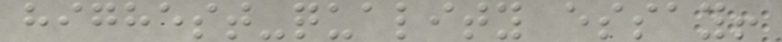highest-quality essay!
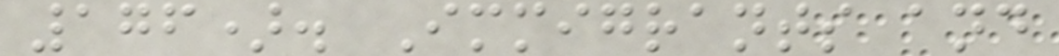176). Immigrants and
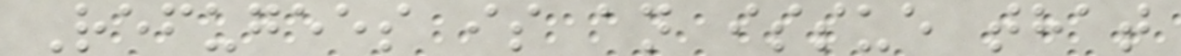Refugees is an issue that
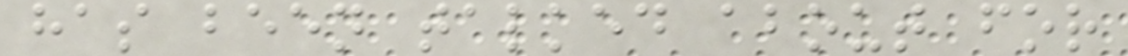has been talked about for
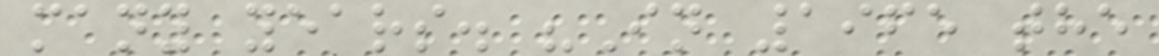many years. "In 1965 the
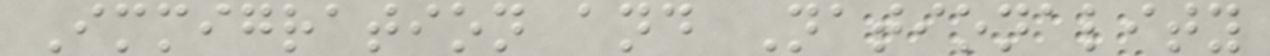Immigration and Nationality
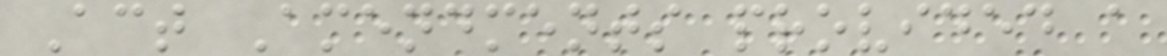Act Amendments provided a
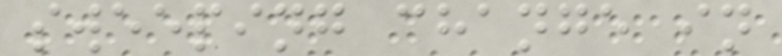sweeping change in
